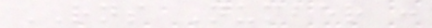RNS Number :
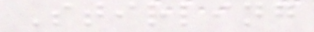Stirling
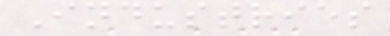Industries
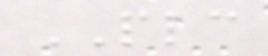PLC
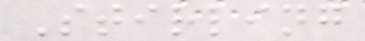Stirling
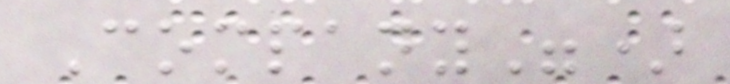Company")
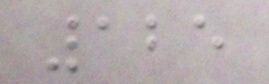125
